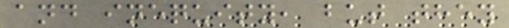and inequity, but they
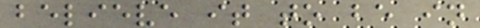believe it to be in
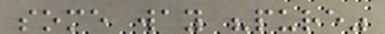some way "pure"
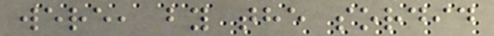were, by the sordid
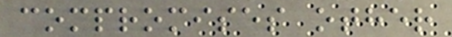compromises other
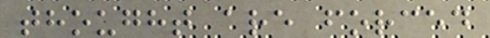thought are forced
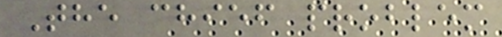The chief problem
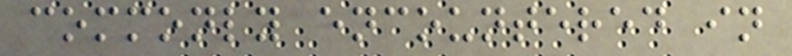commonly encountered in
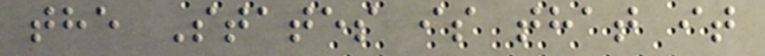the States is that it
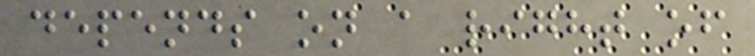depends on a right of
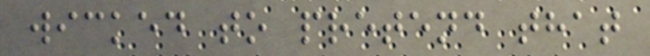wicked to pretend that
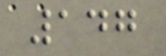147
